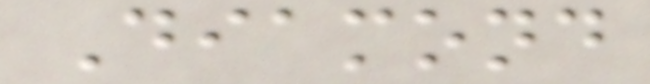Diamond
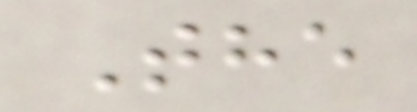The
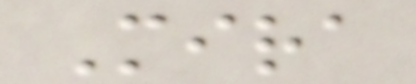Mira
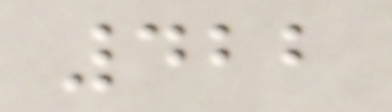422
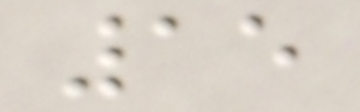15
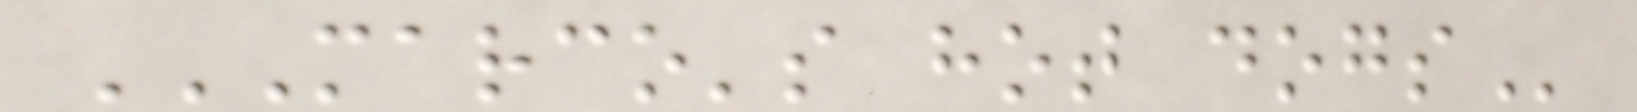MARCO'S HOT DOGS
